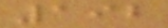192
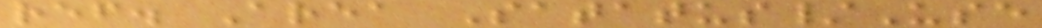ref. Area Satatus/Use
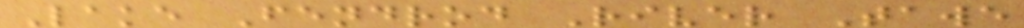Lake Fendrod River Tawe
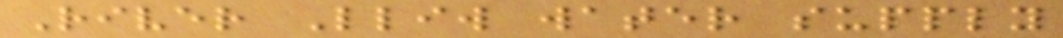River Lliw water supply
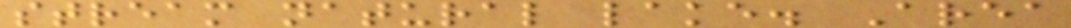stream natural lake. Area
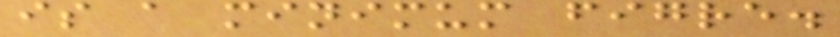is a minimum figre.
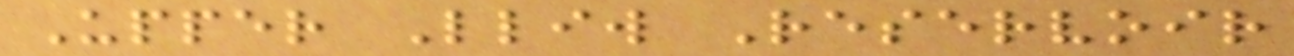Upper Lliw Reservoir
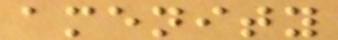amenity
